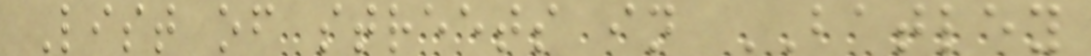List of streets in BATLEY
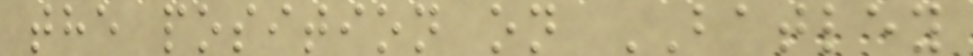the position on BATLEY
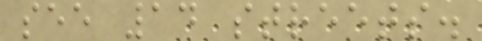see 14 streets.
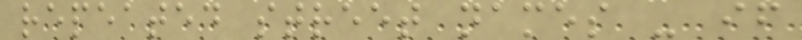repeated street names - if
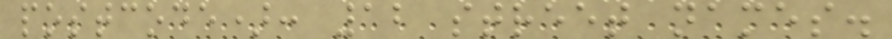postcode): 12 street names.
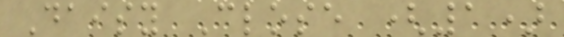Daisy Close (1)
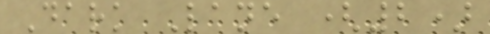Dark Lane (2)
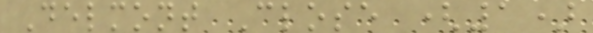Delmont Close (1)
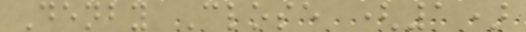Denby Close (1)
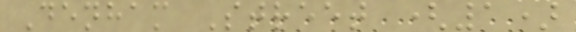Denham Street (1)
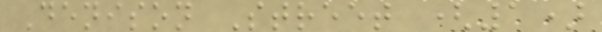Denison Street (1)
